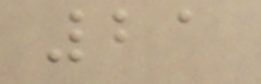21
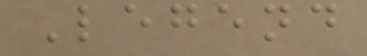Legend
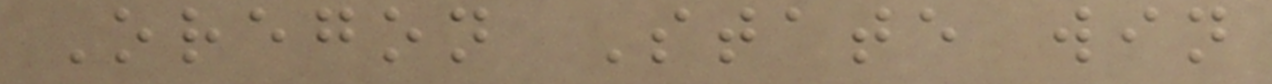Oregon State win
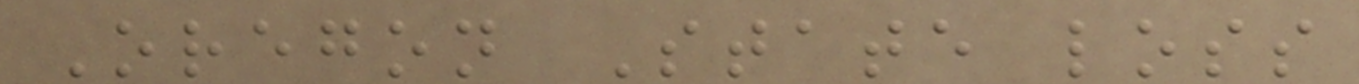Oregon State loss
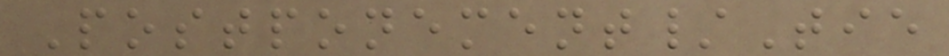Postponement/Tie
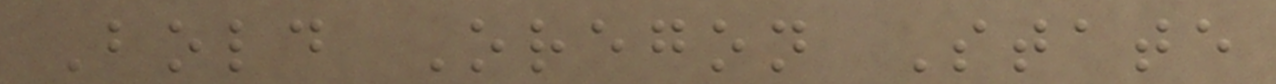Bold Oregon State
